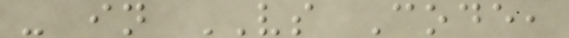- in VS Code,
